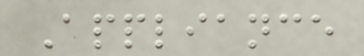Appliance
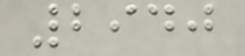2940
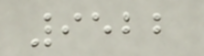9522
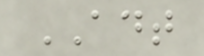ADT
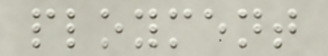ployment
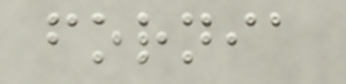fornia
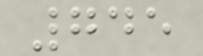745
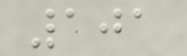101
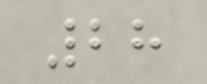28
